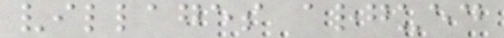villages argued
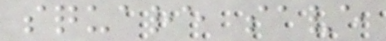square save
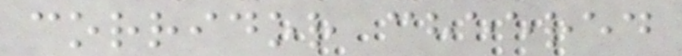corridor cheered
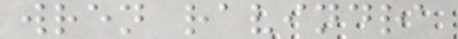wren ravindra
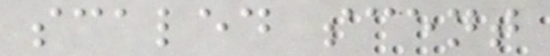scaled scent
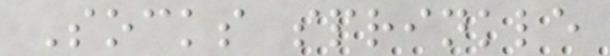Socks sprinkle
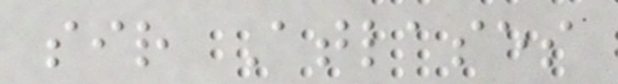sir Atlases
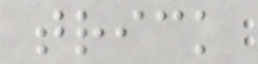trick
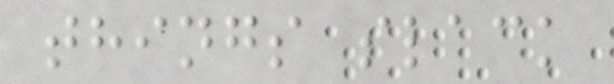things slack
